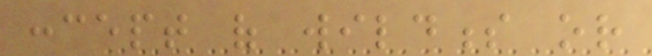concept of wildness or
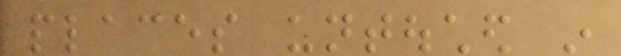places untouched in
